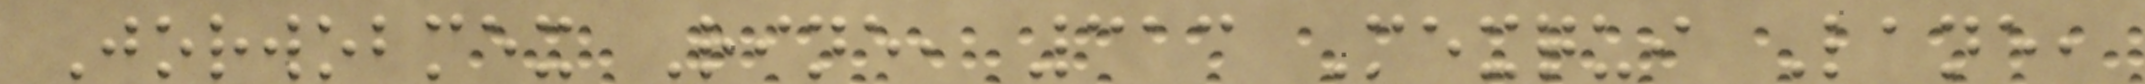Jorwobmex Rine, 313 Mexqui Lane,
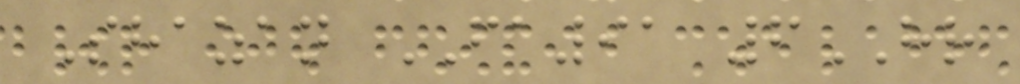Shazan FA91 6HR
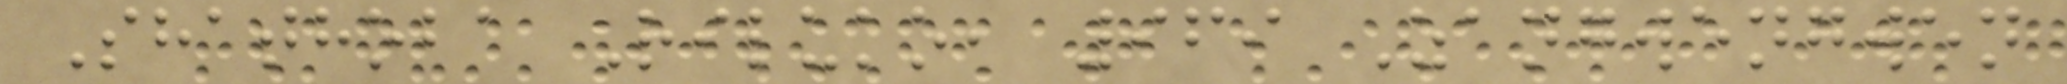Shathoba Riluko, 969 Zangwengwen
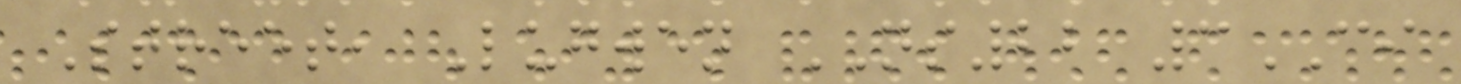Street, Lugwen NS22 3CI
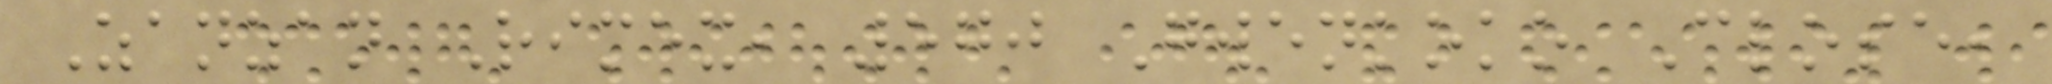Zanzan Rimex, 570 Gwenkoko Close,
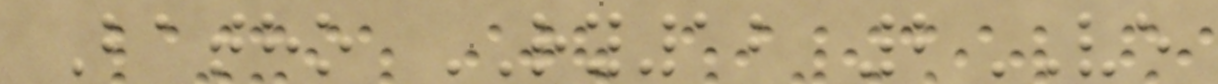Batho RY12 2VE
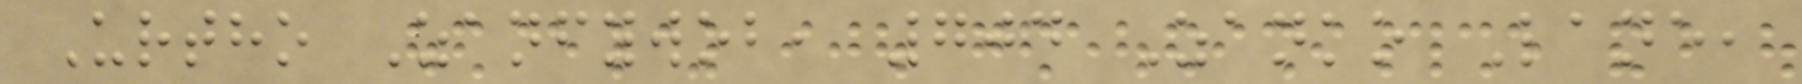Urtho Zanfywob, 704 Zanko Lane,
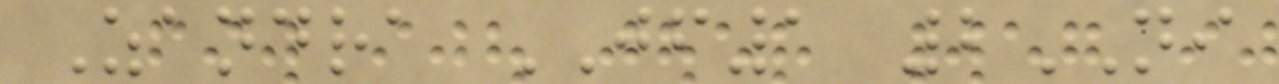Zandra JF1 2NI
